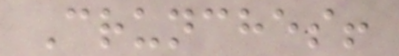Crunches!
